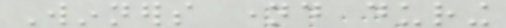Winners named during
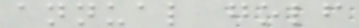annual golf
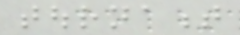tournament
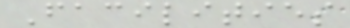Facilities
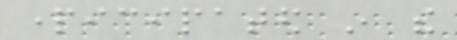participated in the
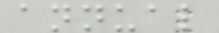annual
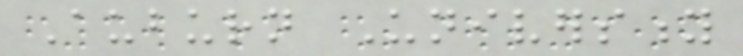Auburn University
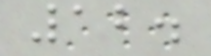12.
